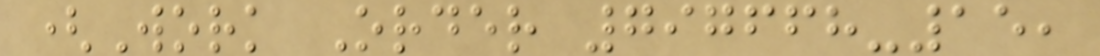(Work Order 797668-15,
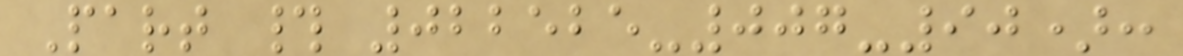Part # 022525-007-90):
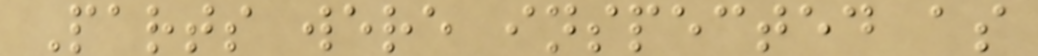Parts were inspected as
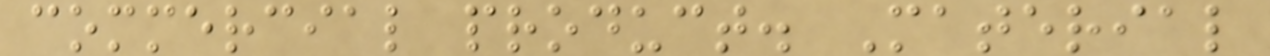commercial product. Material
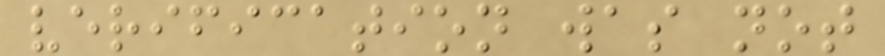verification was not
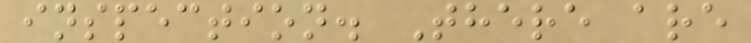inspection. There are
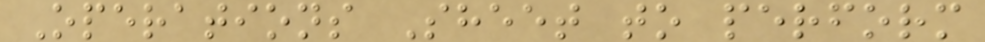Operations Sheet to perform
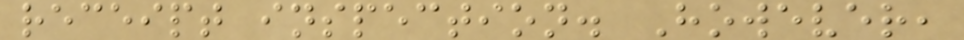receipt inspection. However,
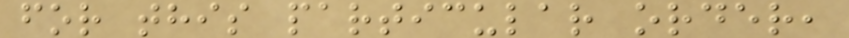for this particular order,
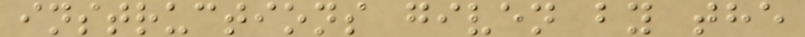instructions given by the
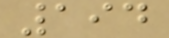194
